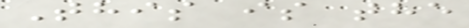This is the
